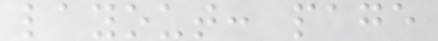layout: page
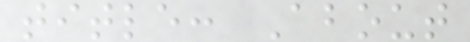title: About
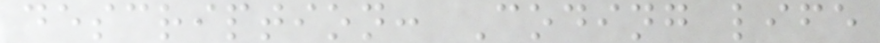description: Coding life
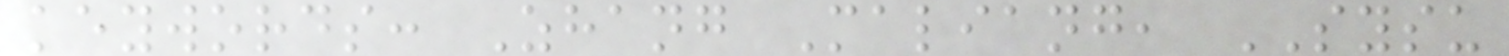keywords: Zhang Maliang, SYSU
